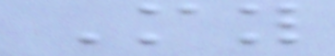My
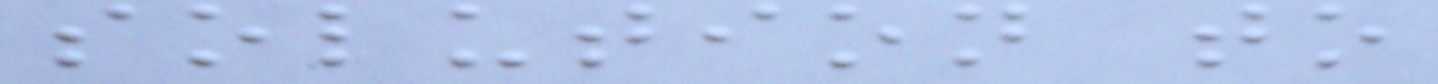solution to
